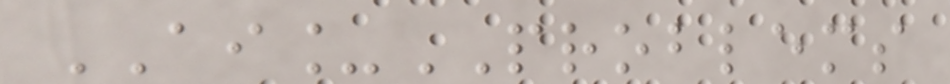AI_PROBLEMS
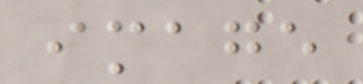image
